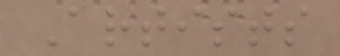Artists
